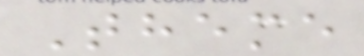Theme
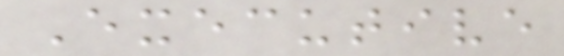Executive
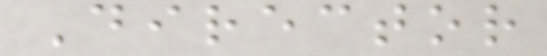Director
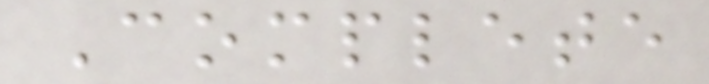Complete
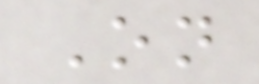On
